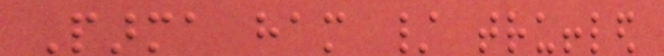Parma ham / truffled
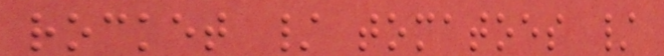rocket / tomatoes /
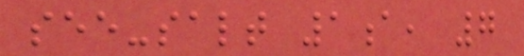see-salt 1a, 7
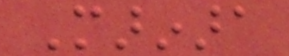Marinara
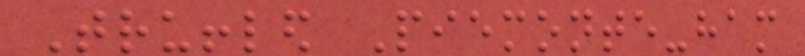Truffled Piemonte-ham
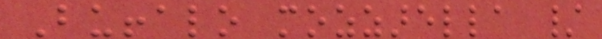Buffalo mozzarella /
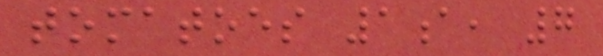tomatoes 1a, 7
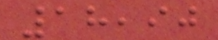18,90
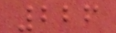226
